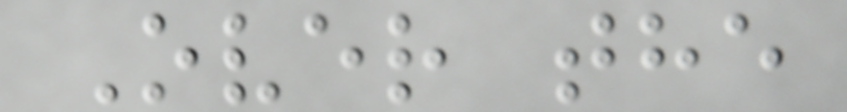Over the
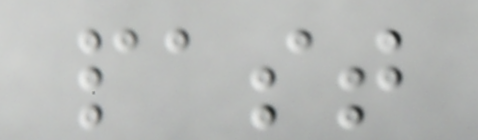past
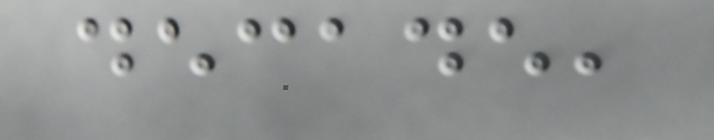decade,
